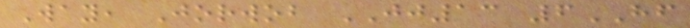Way, Jorwob JJ13 6HF
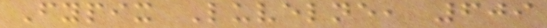Fypix Luvelne, 609
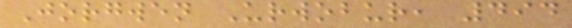Jorgwen Urwobur, 494
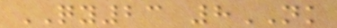QY23 8NK
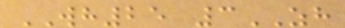WH25 3ZH
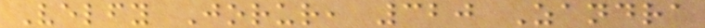Velfy Jorur, 320 Zandra
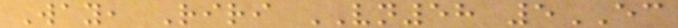Way, Riri VN58 5EC
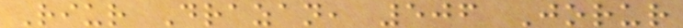Riur Drazan, 506 Jorur
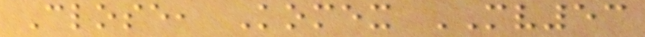Close, Komex MV53
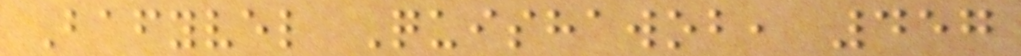Bafyvel Quishawob, 457
